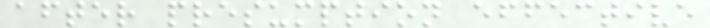after presumption effective
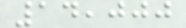14,000
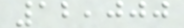12,000
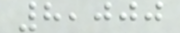8,000
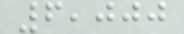6,000
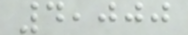4,000
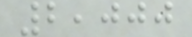2,000
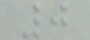0
